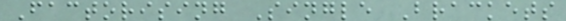Factorising Single Brackets
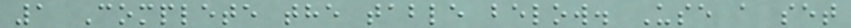1 Complete the table below. Use a set
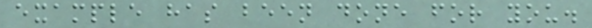example has been done for you.
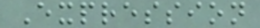Expression
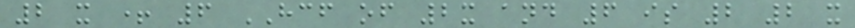2 x + 6 HCF of 2x and 6 is 2 2 x
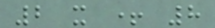2 x + 8
